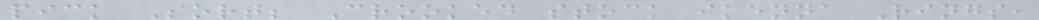pick Sort; Crooked stock ikenna Rings,
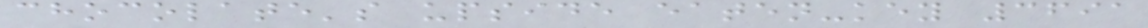chocolate's upside eaten-key 3691
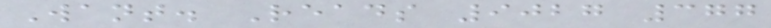Want. Reads 9027 377
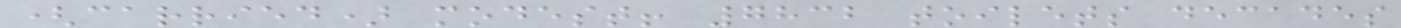(carried) modest! 7832 toilets decades
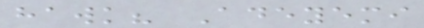hawk? Adeyemi
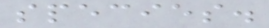species.
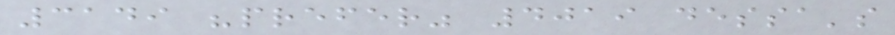3149 "prefer" 4019 dessa's
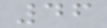46
